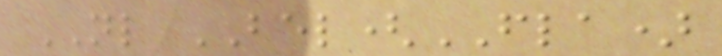NL BEL(FLA)
